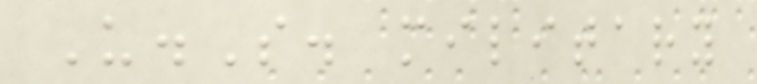U.S. military
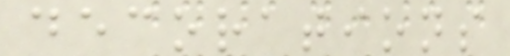decorations
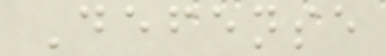Defense
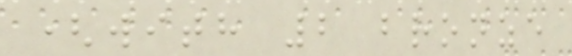(with 2 bronze
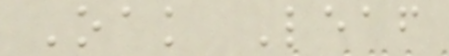Oak Leaf
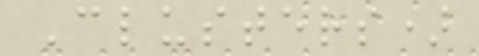Clusters)
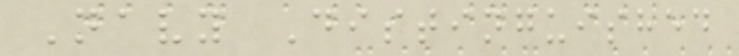Navy Distinguished
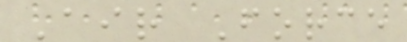Air Force
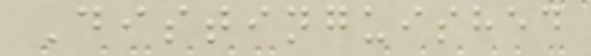Distinguished
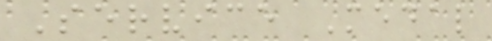Service Medal
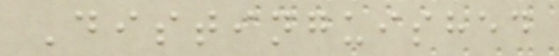Distinguished
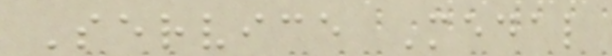Service Medal
